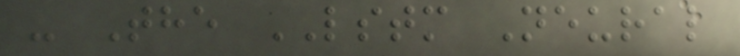- The LSTM Neural
